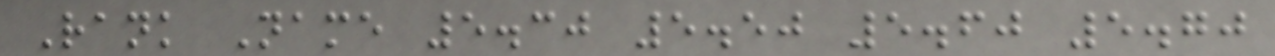Rank Name 5.30 5.50 5.60 5.70
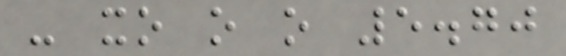- xo o o 5.70
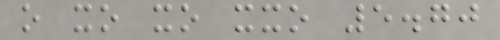o xo xo xxo 5.70
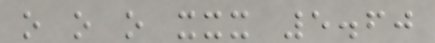o o o xxx 5.60
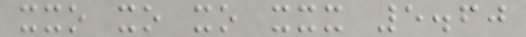xxo xo xo xxx 5.60
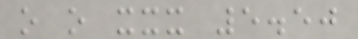o o xxx 5.50
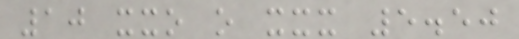10 xxo o xxx 5.50
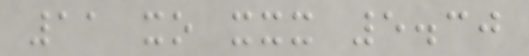11 xo xxx 5.30
